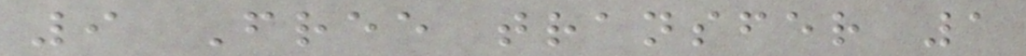9 Free transfer 1
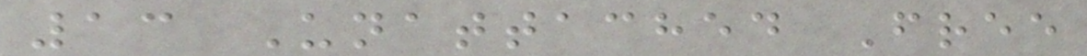13 Unattached Free
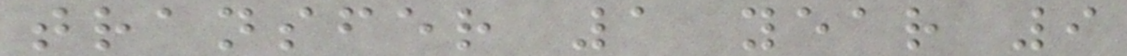transfer 1 year 9
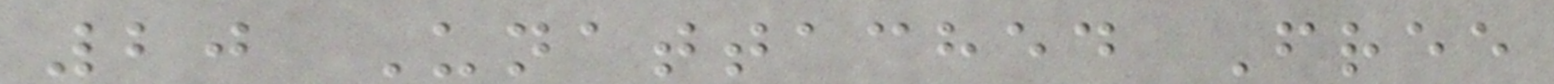20 Unattached Free
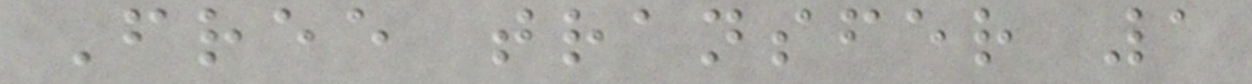Free transfer 1
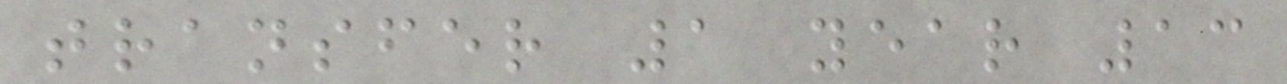transfer 1 year 13
